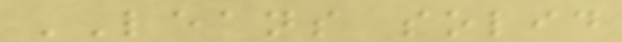LEANS solid
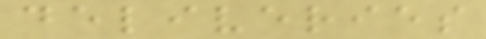deliveries
